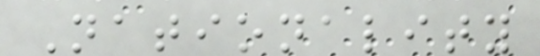Nationality
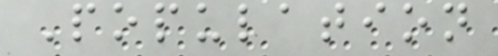Population
